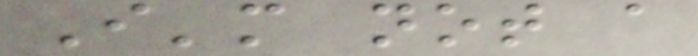I'm not a
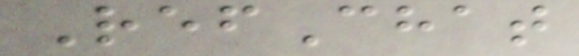RefChat
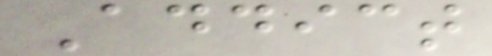Addict
